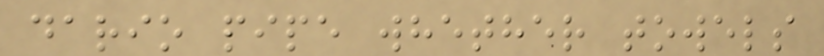dario pipe whether towels
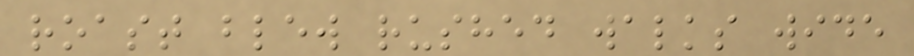roast blew rushed walks wide
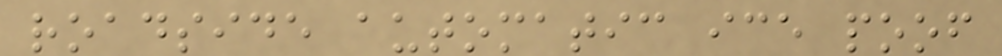roadside automatic ice poof
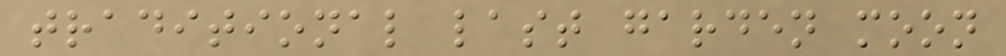traditional last garden moon
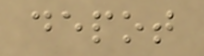depot
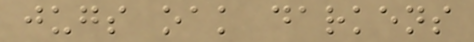jugs oak darkens
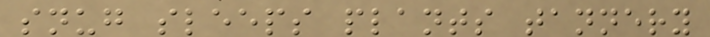snug sleeps plants tannery
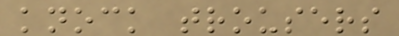knock trousers
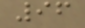96
